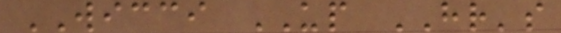WICCI UP HR's
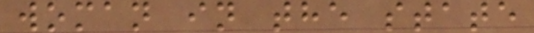woman in the state
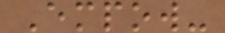Empow-
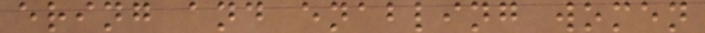ering and enabling women
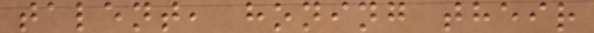talent, honing their
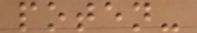poten-
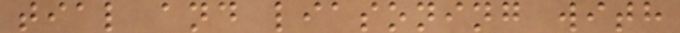tial and liasoning with
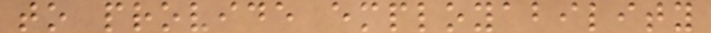to provide employability
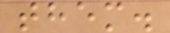them.
